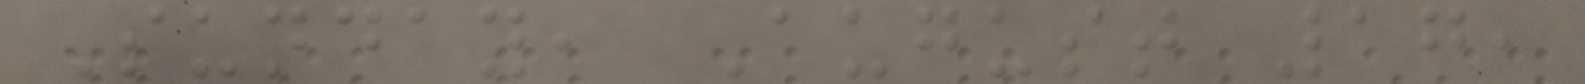Sunday, August 17,
